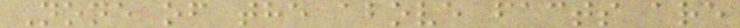None of the above facts are
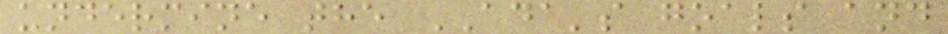undermine the ADA's goals and
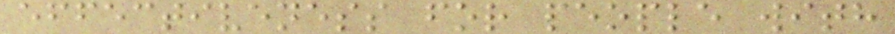effectiveness for people with
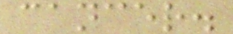cancer.
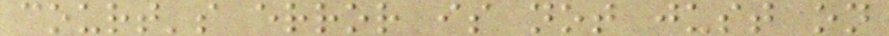court's error is not just on
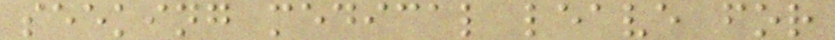seeking medical leave for
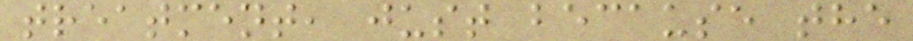treatment, just because the
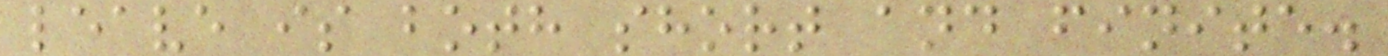leave is both short and finite.
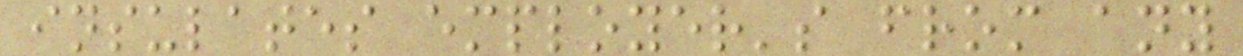insulates employer's from any
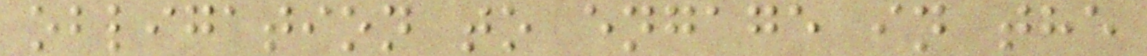obligation to engage in the
